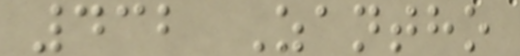432 Zantho
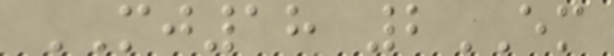MJ18 2EM
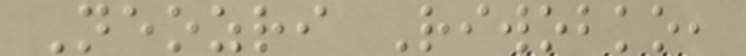Neozri Riwobko,
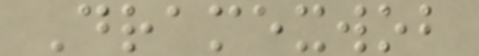Dramexwob
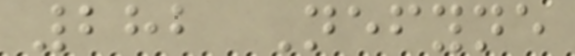282 Nefyne
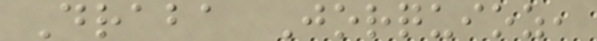Draba Jorquioz,
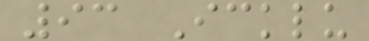93 Icklu
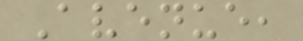Avenue,
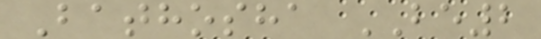Bathosha BE2
